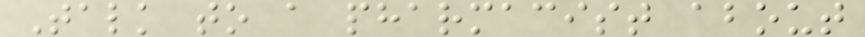Talk to a pharmacist about
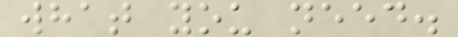what you need.
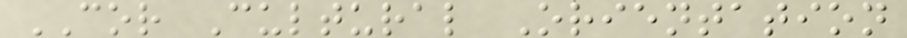COR Cultural Orientation
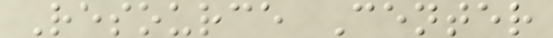Resource Center
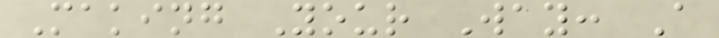Making Your Way: A
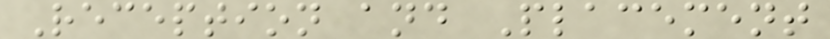Reception and Placement
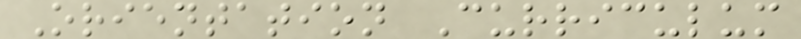Orientation Curriculum
